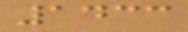1433
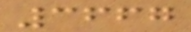3667
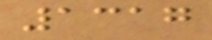1317
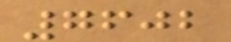7602
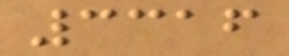3316
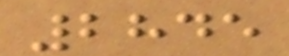2845
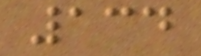134
